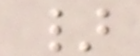}
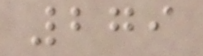279
